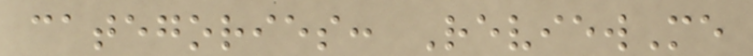categories: ReviewMe
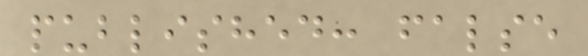published: false
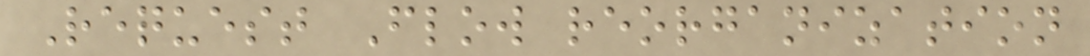Request Flow reorganization
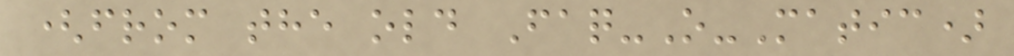(from the old Faq-O-Matic)
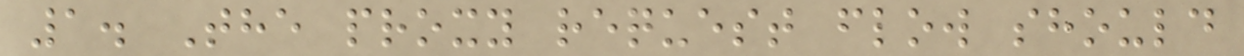1. The proxy request flow should
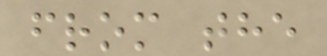from the
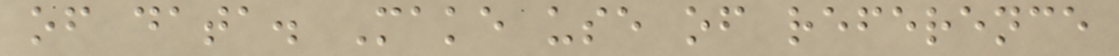of data. Make use of reference
